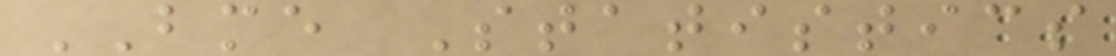BME Statistics
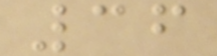36
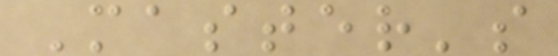Master's
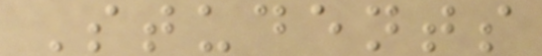Students
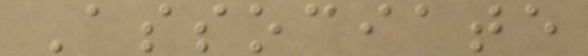Associate
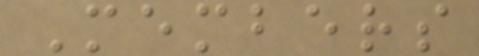Members
